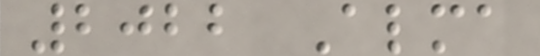2022 Alma
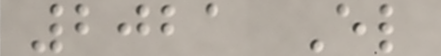2021 El
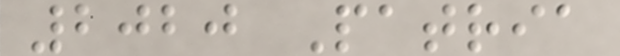2020 Patria
